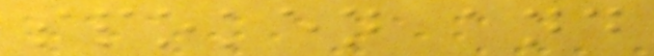spoken and
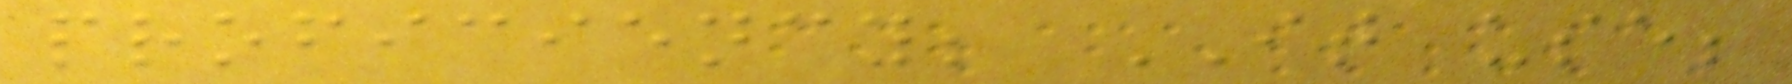proficiency; IT use;
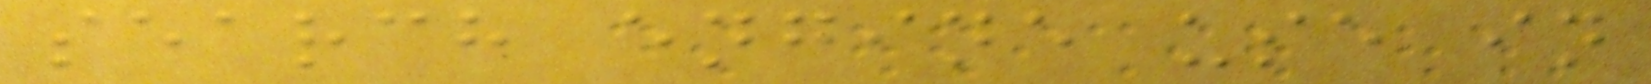search engine use in
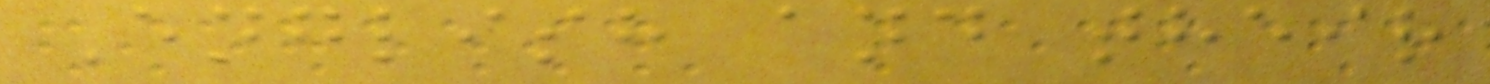English and their
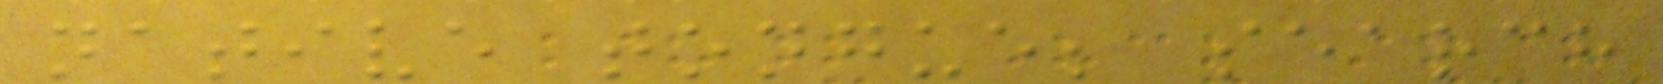native tongue; search
